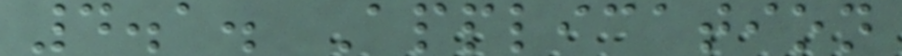4.1. Application
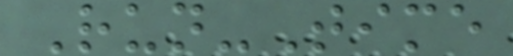Run-Time
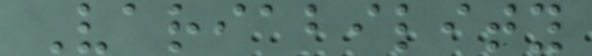Variability
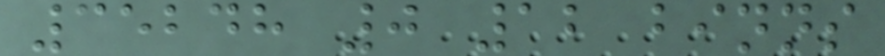35248 0 12 binns
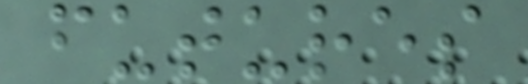futures
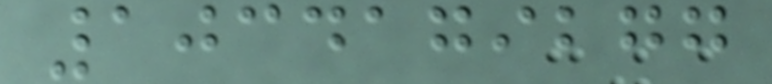1034179277
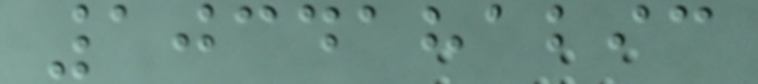1034181293
